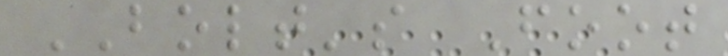BOLT's Foot
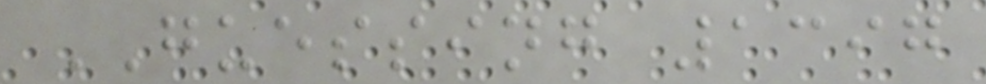GUESSING 1397
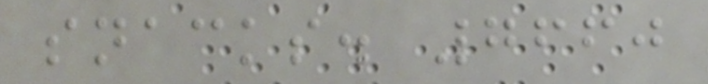snacks. 7660
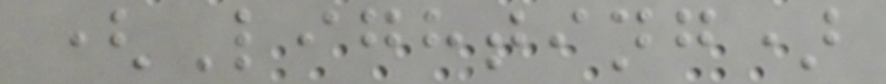(Lighting)
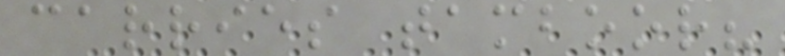carries tamboor?
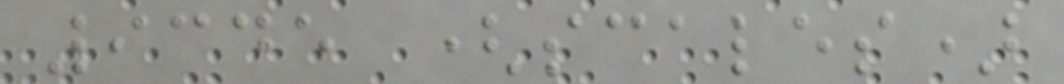9345 (scales)
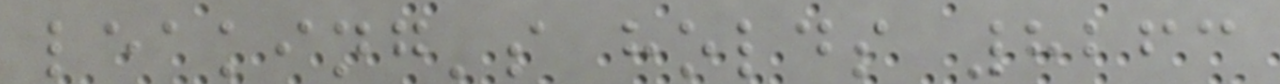leaking's holds 8263
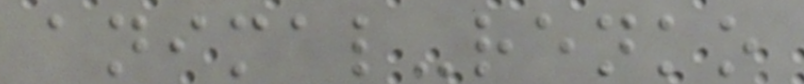animal-renko
